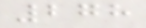278
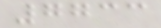7733
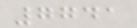7741
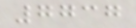7737
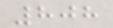808
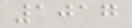1017
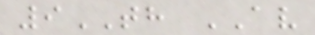9TH AV
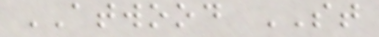ATWOOD ST
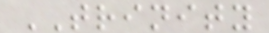TRINITY
